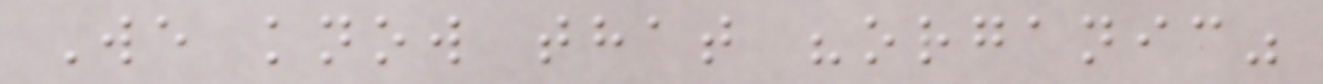We know that "organic"
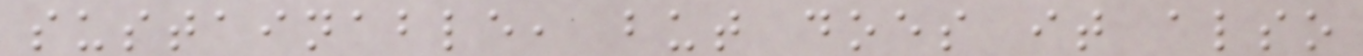sustainable, but does it also
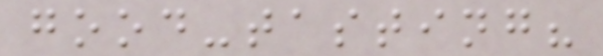good-tasting?
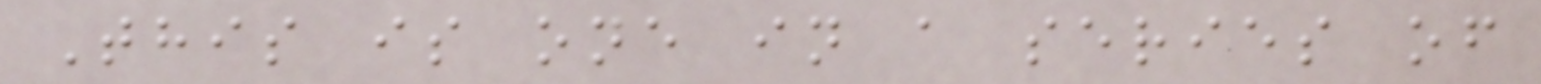This is one in a series of
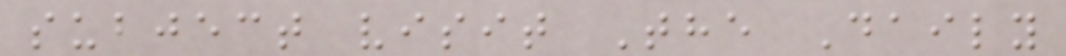subject visit The Daily
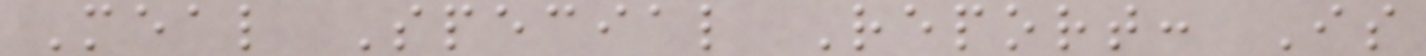Meal Special Report: Is
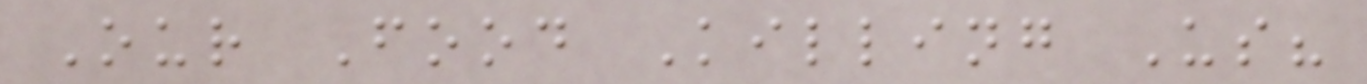Our Food Killing Us?
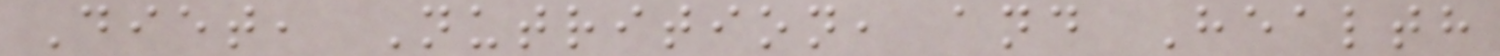Diet, Nutrition, and Health
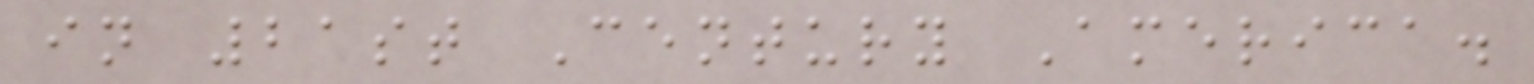in 21st Century America.
